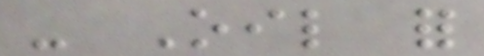- Oil for
